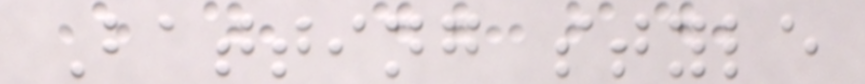Batting style
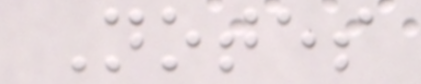Notes
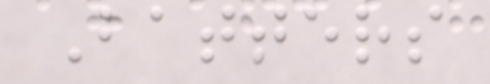Batters
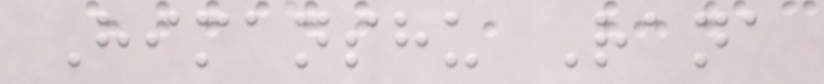Himanshu Rana
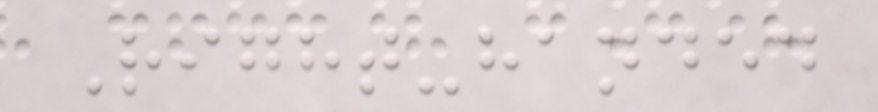Right-handed
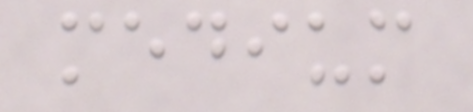medium
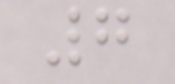7
